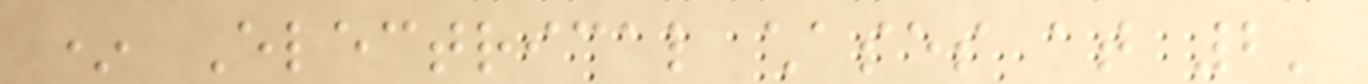* Electrical chases at 2'
